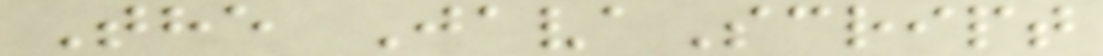The JavaScript
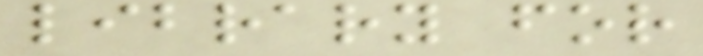library for
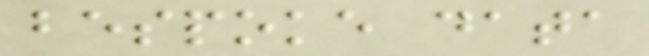bespoke data
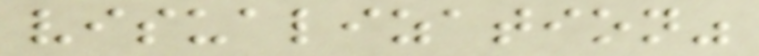visualization"
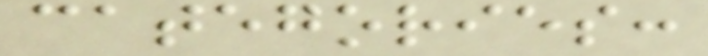categories:
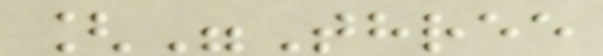["Three
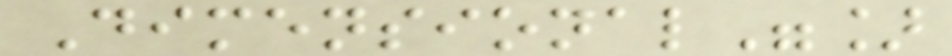Dimensional"]
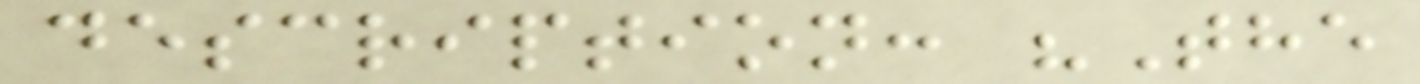description: "The
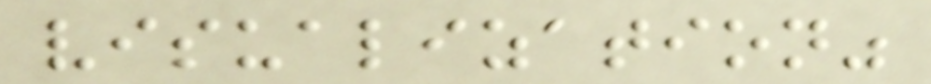visualization"
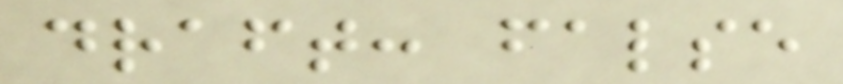draft: false
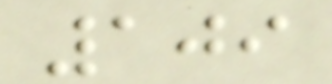109
